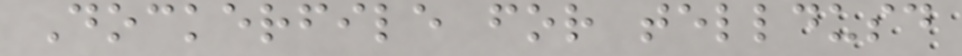Dockerfile for telldusd
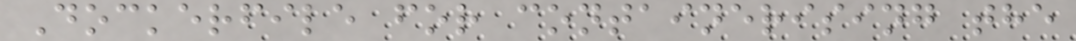Dockerfile for containerising the
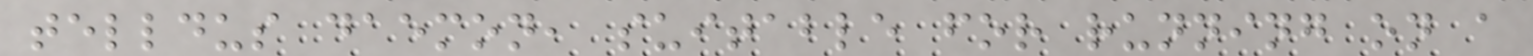telldus daemon, suitable for running on a
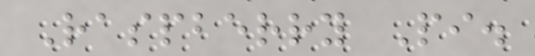Raspberry Pi.
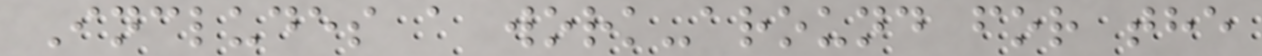Includes a work-around for the
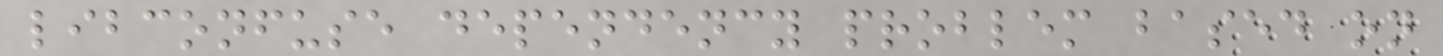libconfuse dependency problem based on
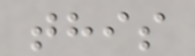this
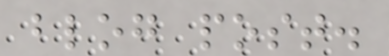blog post.
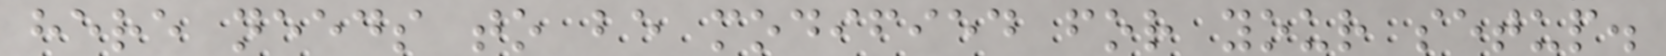here needs to be modified for your setup.
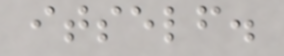itself.
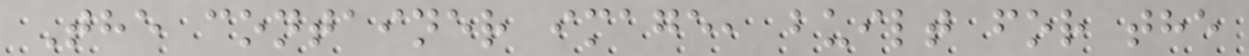The container image, built for the
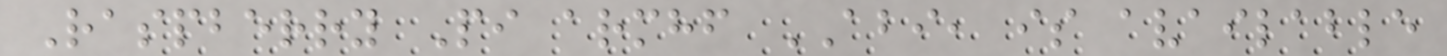Raspberry Pi armhf ABI, is available
